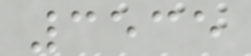3535
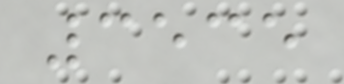3535
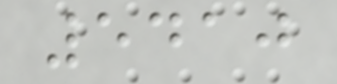5410
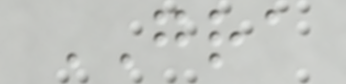GRA
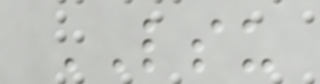LSU
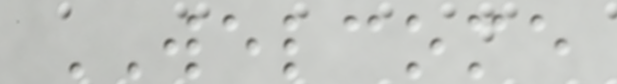WELCOME
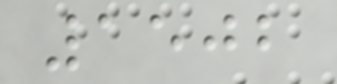1502
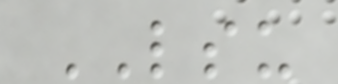LSU
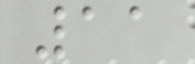11
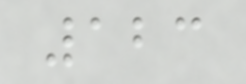123
